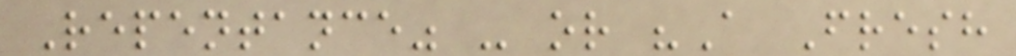Repentance" - or "A Fresh
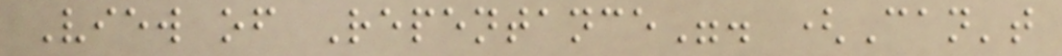View of Repentance". (Can't
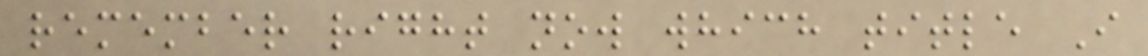remember right now which title I
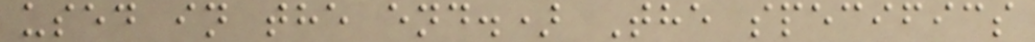used in the end.) The specifics
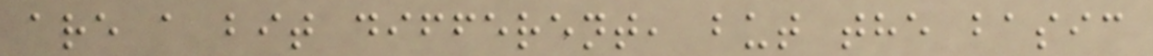are a bit different, but the basic
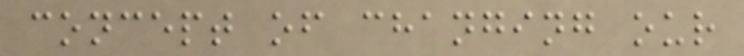concept of changing our
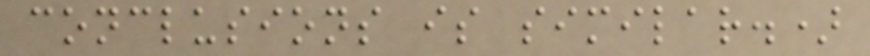conclusions is similar.)
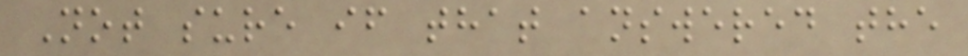Not sure if that answered the
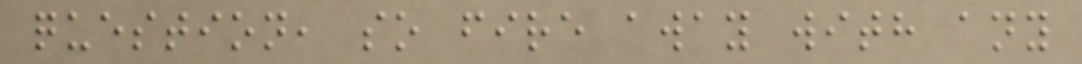question, so fire away with any
